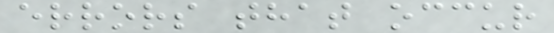errors that occur
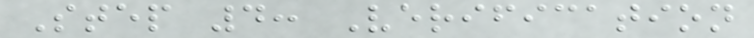Step 4: Verification
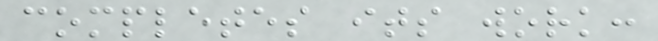completes its work:
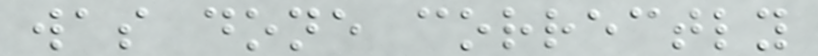was done correctly
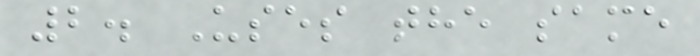2. Uses the same
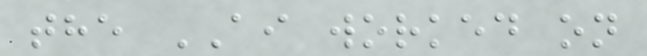the AI worked on
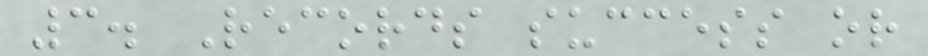3. Records success or
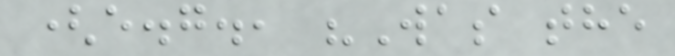(e.g., "Was the
